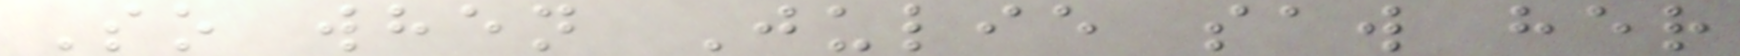So when Julie saw her
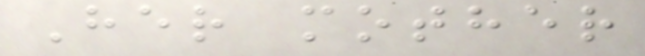Her mother
